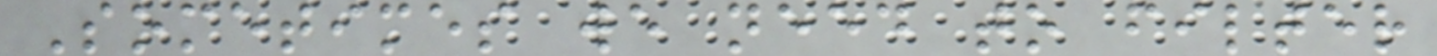Sometimes we need to filter
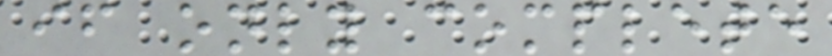if only complete
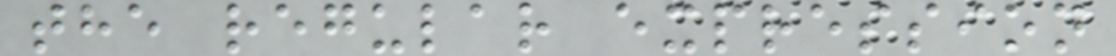the regular expression
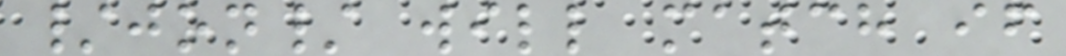/jon/ will match if
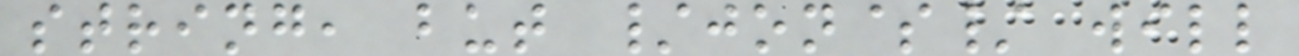string, but /jon$/ will
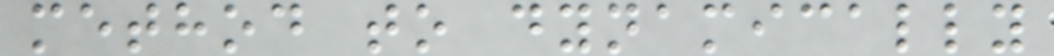method to dynamically
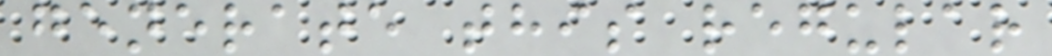generate this regular
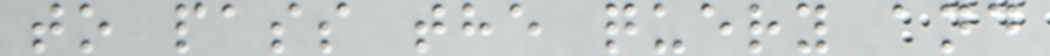to pass the query and
